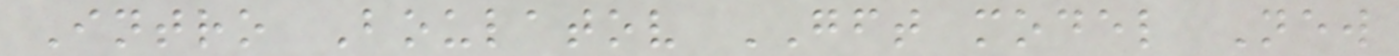Intro Boulatov GFT model New
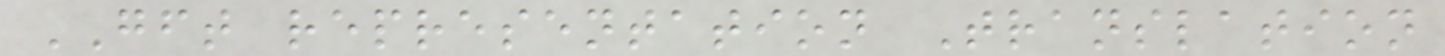GFT representation Translation
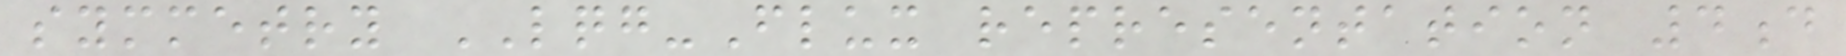symmetry LQG-Flux representation 4d
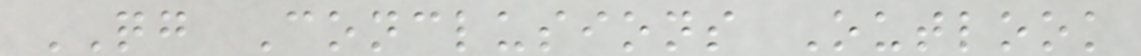QG Conclusions Outlook
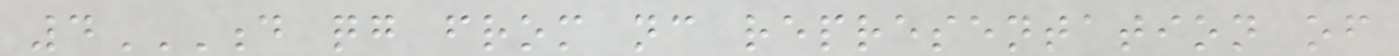4D QG FROM NC REPRESENTATION OF
